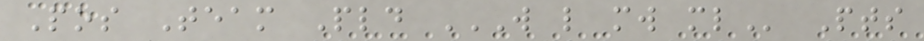Pos Team Pld W L MW ML Pts
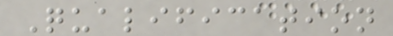Qualification
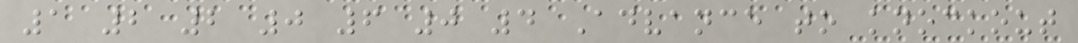1 2 2 0 6 0 4 Advance to knockout
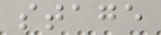stage
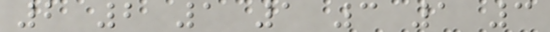2 2 1 1 3 1 3
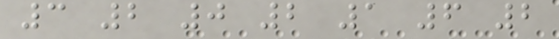3 2 0 2 1 6 2
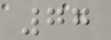77
